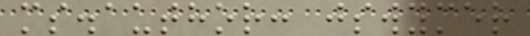ms.author: jswymer
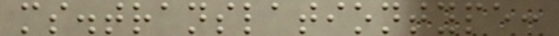ms.translationtype:
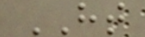HT
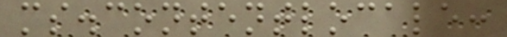ms.contentlocale:
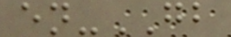en-GB
